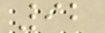92
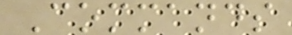Commands
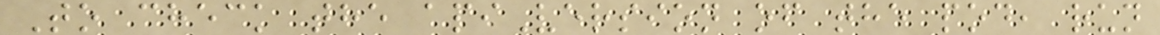To check the apiVersion of the pod, run
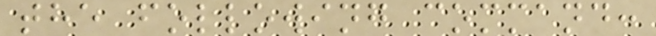the following command:
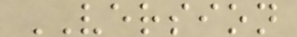VERSION
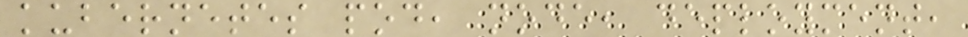kubernetes pod, node, deployment,
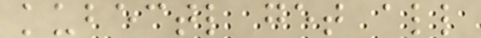kubectl get all
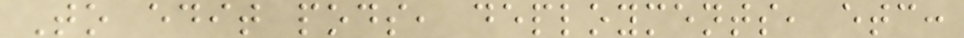To edit pods, deployments, etc:
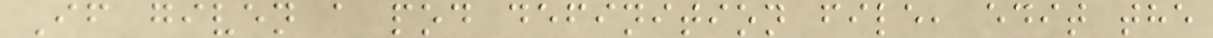If given a pod definition file, edit the
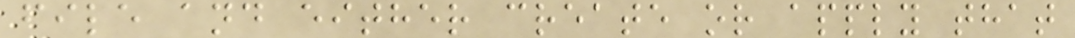file and either create or apply that
